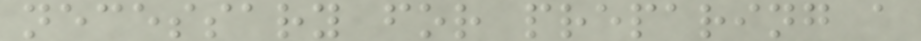necessary for preparing a
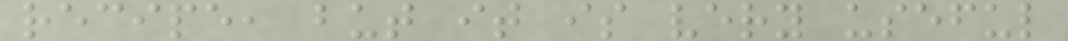recipe, but it is very useful
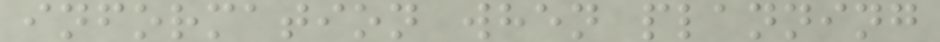information when planning
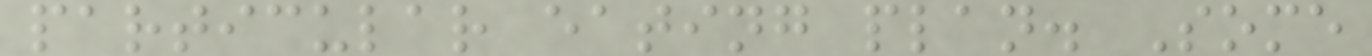particular eating plan. Some
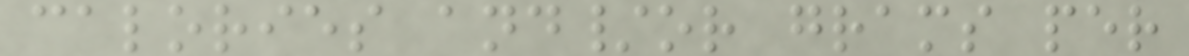calories and/or grams per
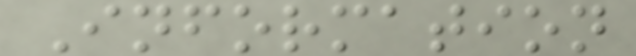Information
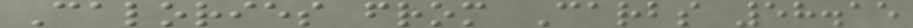Calories from Carbs 58.15
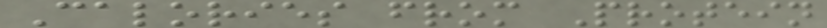Calories from Protein
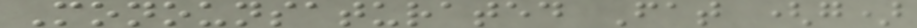Monounsaturated Fat (g)
